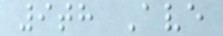9th Ave
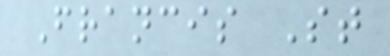Francis St
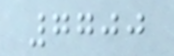7700
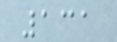131
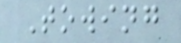Towing
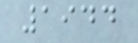1944
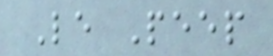Le Peep
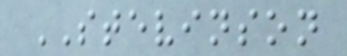STEVINSON
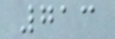713
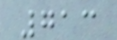713
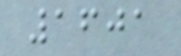1601
